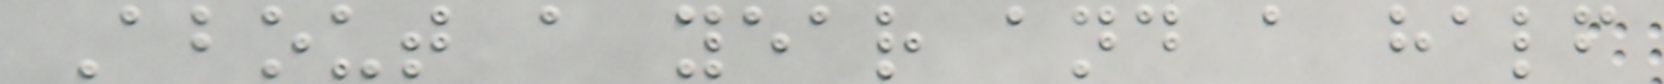About a year and a half
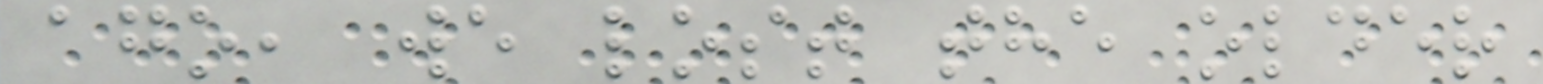ago, we lost the older
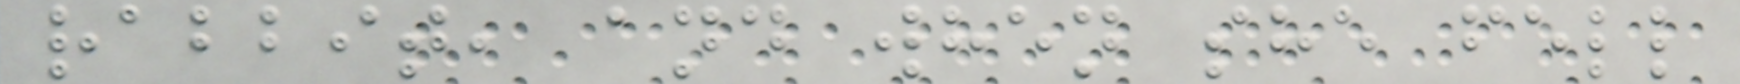rabbit, and when she fell
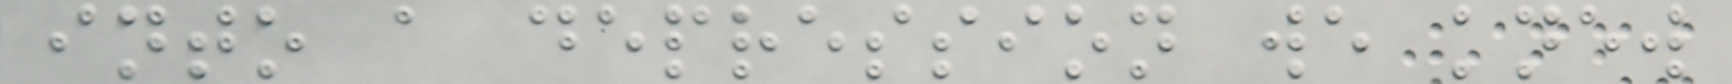into a depression we knew
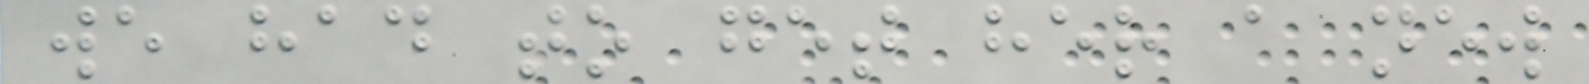we had to get her a new
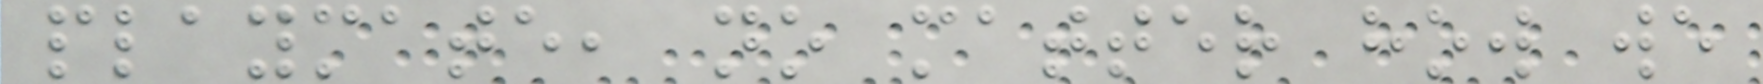playmate, no matter how we
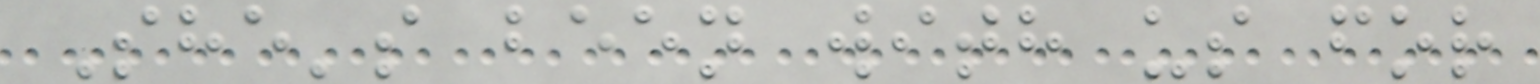She's been with us for
